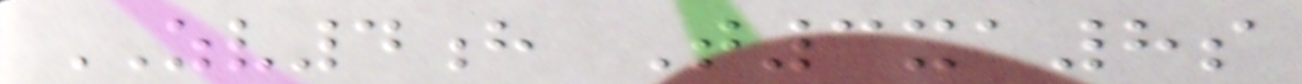ZV4h T3xa8s
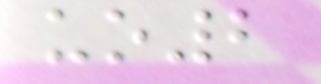uo2
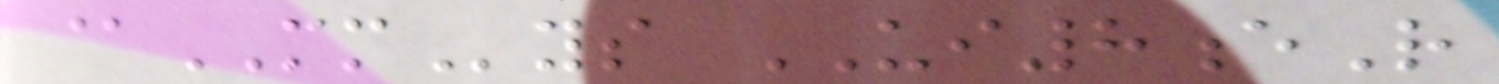@MMys UI8eR
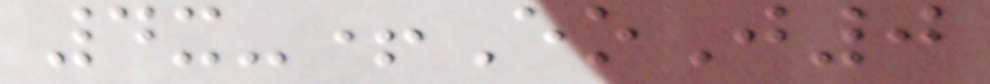4x-+EoJ0
